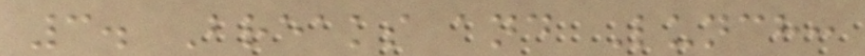3. Breaks and Lunch:
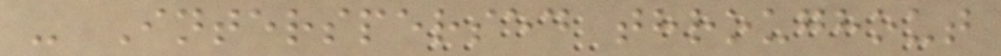- Interspersed throughout
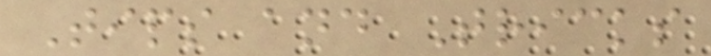Tips and Tricks
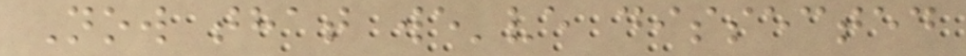Now that we've dissected
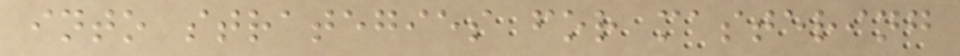into strategies for mastering
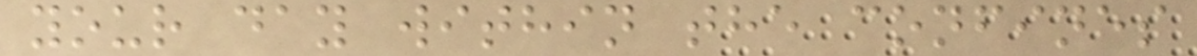your day within the confines
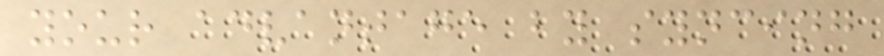your advantage by syncing
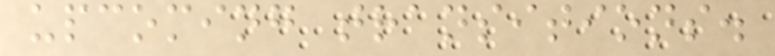upcoming transitions.
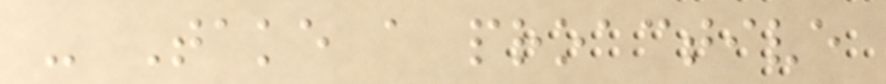- Take a proactive
